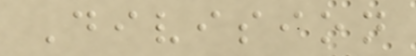Division
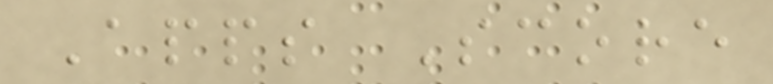Apps Score
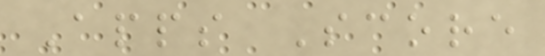Apps Score
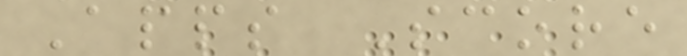Apps Score
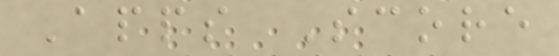Apps Score
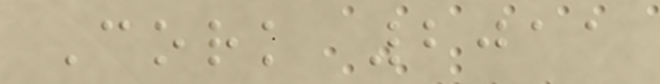Cork 2011
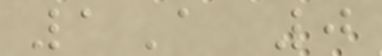1A 0
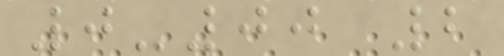0-00 2
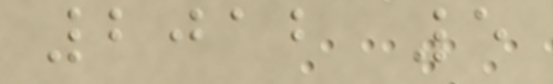2012 5
